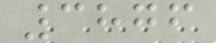3876
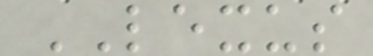LEXUS
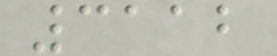3112
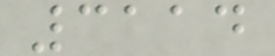3114
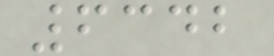6342
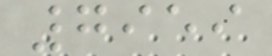7959
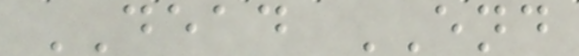DEAD END
